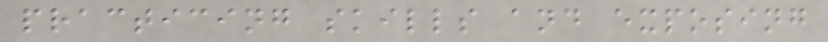practicing skills and exposing
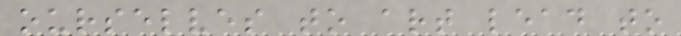ourselves to art lead to
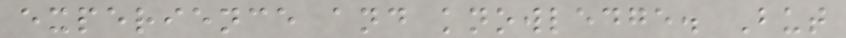experience and knowledge. But
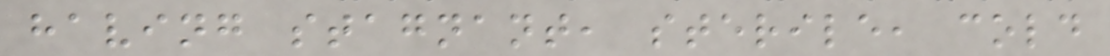having stagnant, sterile, cold
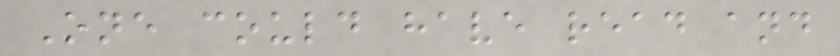One could have read and
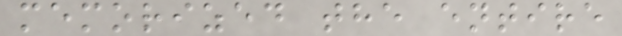memorized the entire
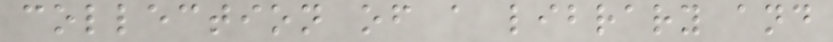collection of a library and
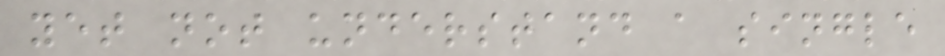yet not understand a single
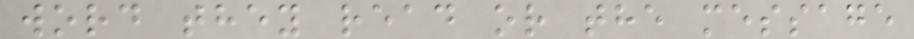word they read or the message
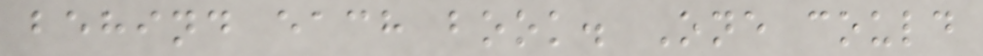behind each book. One could
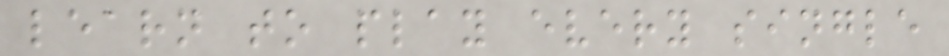learn to play every single
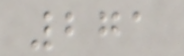271
